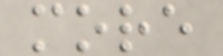more
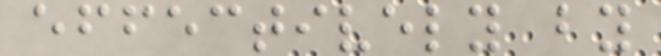effectively by
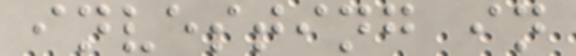investing in
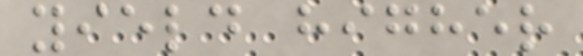yield higher
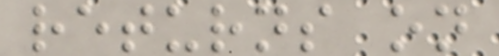returns on
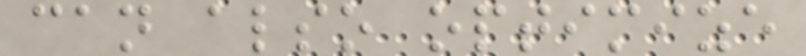can also optimize
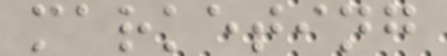marketing
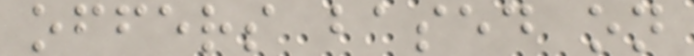offers based on
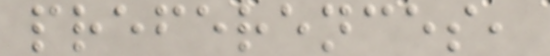preferences,
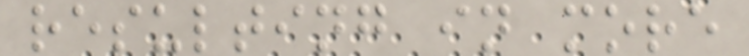resulting in more
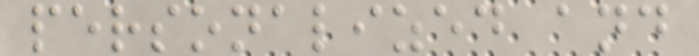personalized and
